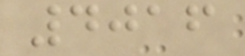4016
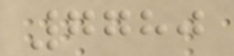7780
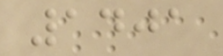1401
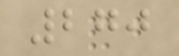270
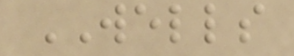WELLS
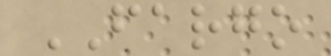FARGO
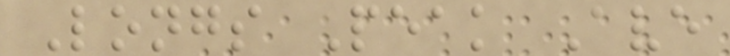Longs Peak Ave
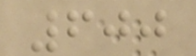600
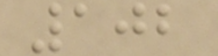102
